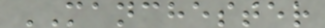MANCHESTER
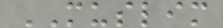MUSLIM
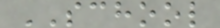SCHOOL
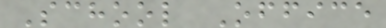School Office
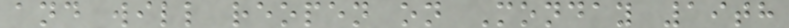and will reopen on Monday 19th
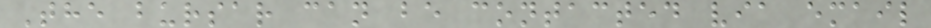The bursar can be contacted via email
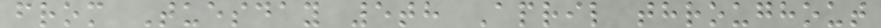from Tuesday 5th April throughout
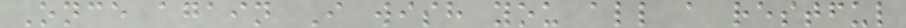Once again I wish you all a restful
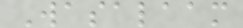Wasalaam
